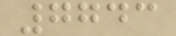7743
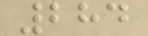284
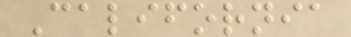California
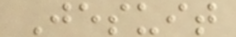Jesuit
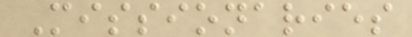Missionaries
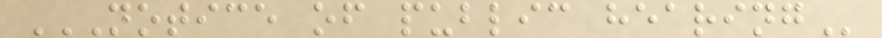NOTICE OF PUBLIC HEARING
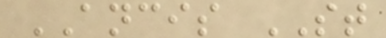ANCIS ST
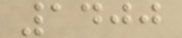1400
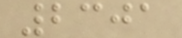2301
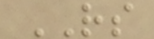RS
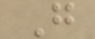G
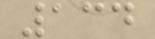134
